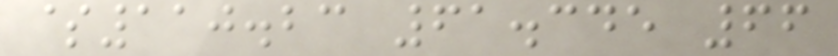$110.23 61.345 66
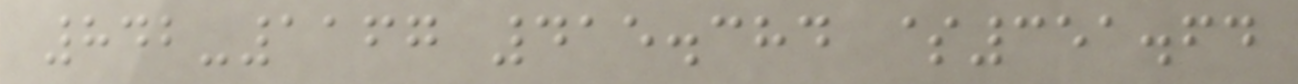842-1167 415.384 $351.64
